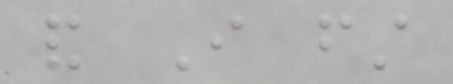and I first
